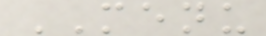MENU
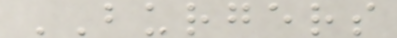BURGERS
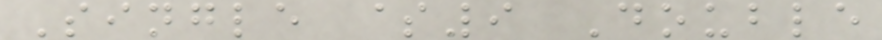Single $9 Double
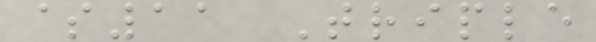$11 Triple
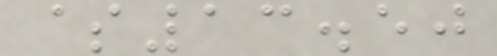$13.50
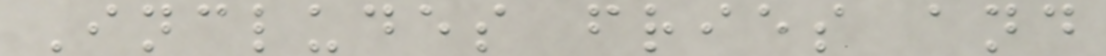Includes fries and
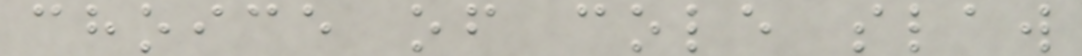choice of cole slaw
